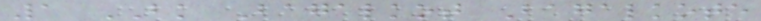1 BK Bagalkot Bagalkote
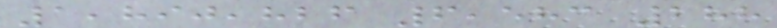1,890,826 6,583 288
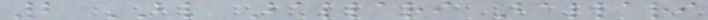2 BL Ballari Ballari
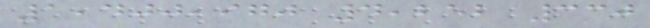1,400,970 4,252 330
